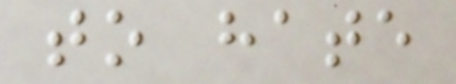to hate
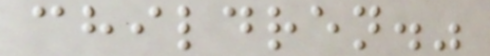children."
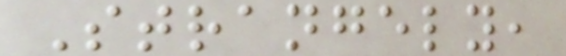Strangely,
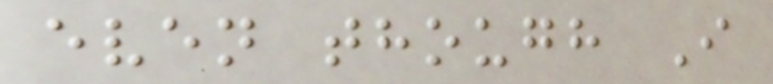even though I
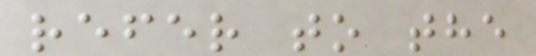refer to the
